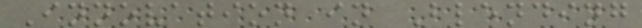Innovation in Blending
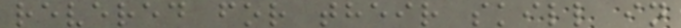revered for their skill in
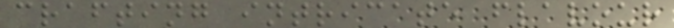crafting intricate flavour
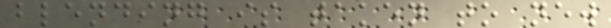blending is taken to new
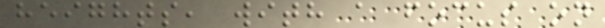heights, with a focus on
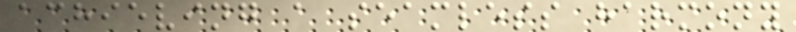achieving a seamless harmony
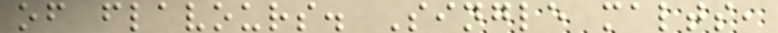of flavours. Single malts,
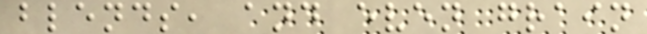blends, and even grain
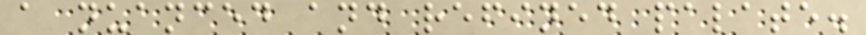a nuanced and refined palate.
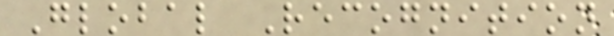Global Recognition
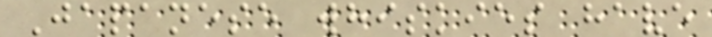Japanese whiskies have
